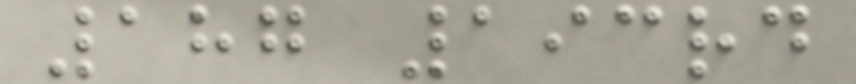187 193rd
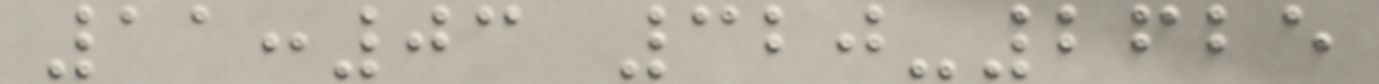11:03 320-2625
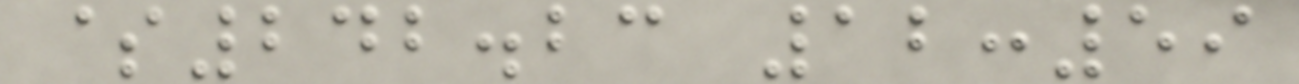$242.23 12:59
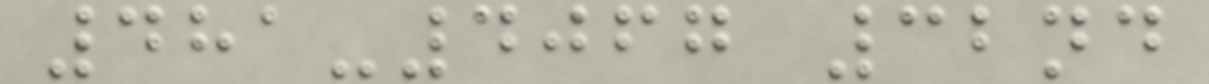481-4067 32nd
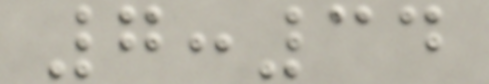7:34
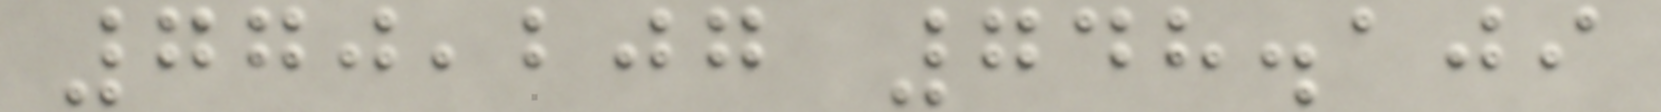770,207 748.109
